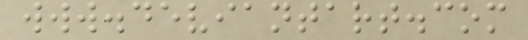www.deviantart.com
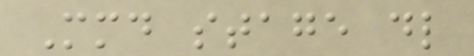Mmd stage dl
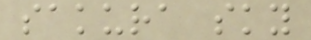sakura sky
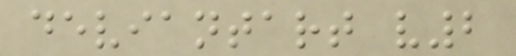deviantart v2
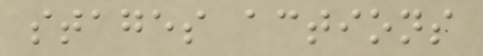stages actions
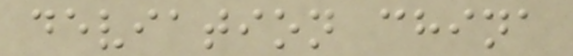deviation china
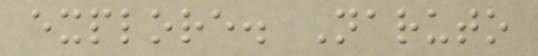explore. Naruto
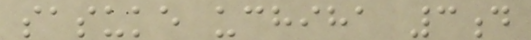sasuke uchiha 3d
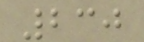230
